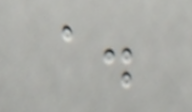a.
